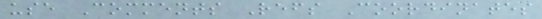use Comments Refs Coordinates
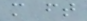m ft
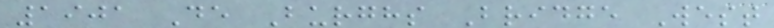1901 De Burghs Bridge West
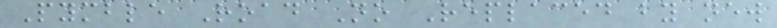Pymble Road No Replaced by new
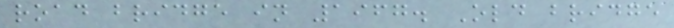road bridge in 1967. Old bridge
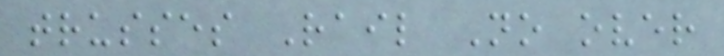trusses Rail No over
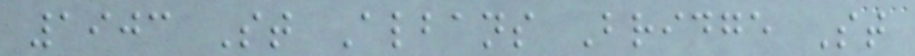1903 St Albans Bridge St
